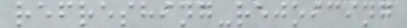refreshing-rejoicing
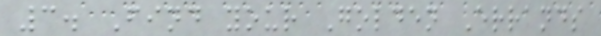3. Find your Golden Errands
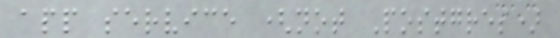app service (not Postgres)
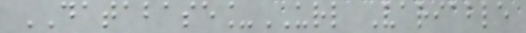DATABASE_URL Variable
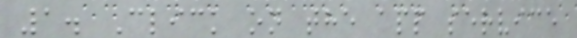1. Click on the app service
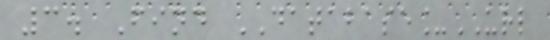3. Find DATABASE_URL
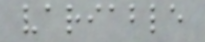variable
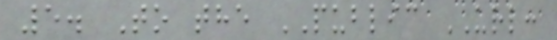5. To the PUBLIC URL:
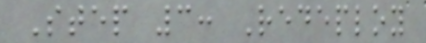Step 3: Redeploy
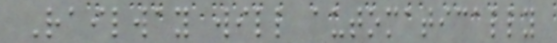Railway will automatically
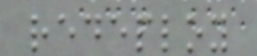redeploy
